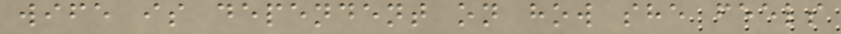wife is dependent on how she feels
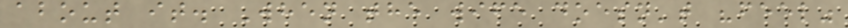about it. When the wife doesn't "feel"
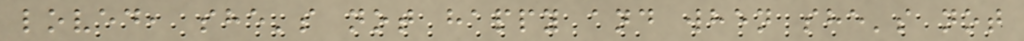loved, she's not happy and when she's not
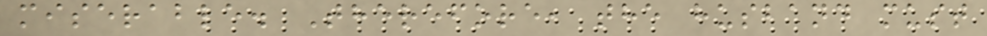miserable. Therefore, the husband must
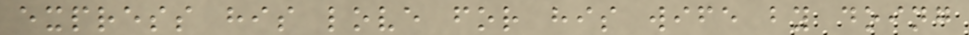express his love for his wife by doing
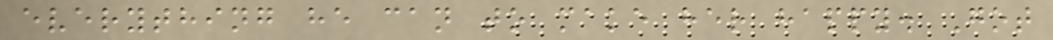everything he can to make her happy. Got
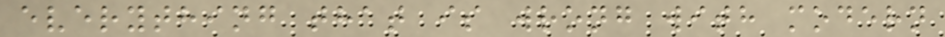everything that is wrong with modern
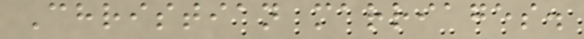Christian marriages.
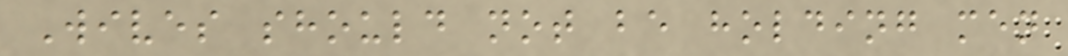Wives should not be holding men
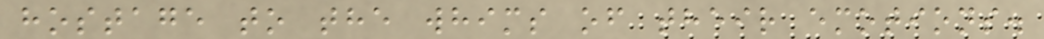hostage to the whims of their emotions.
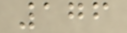176
